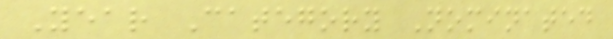Year Category Nominated
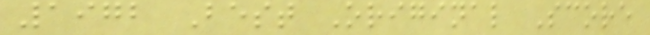1972 Best Original Score
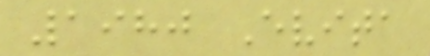1980 Evita
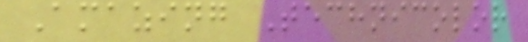Amazing Technicolor
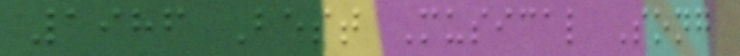1986 Best Musical Song
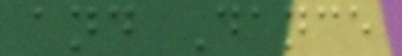and Dance
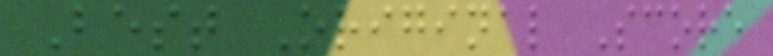Best Original Score
